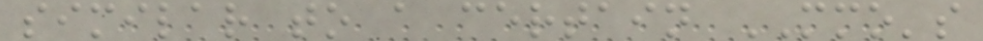similar to a certain MMO's
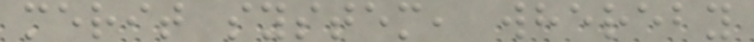merit system, whereby
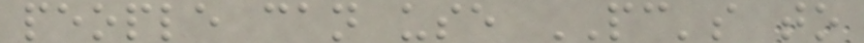people can use PC's to
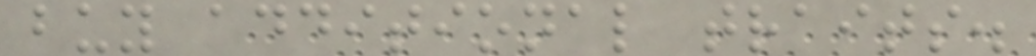buy additional traits.
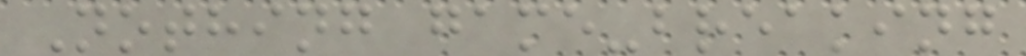Nothing game-breaking
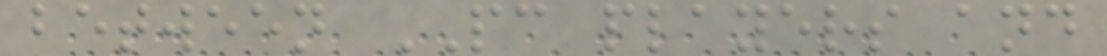between PC players and
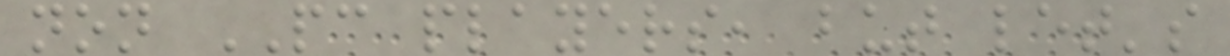non PC players, but let's
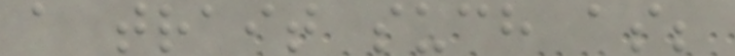a trait such as;
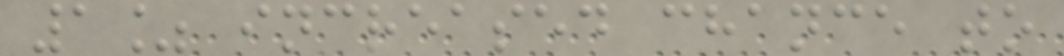1% increased chance to
